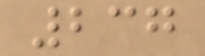237
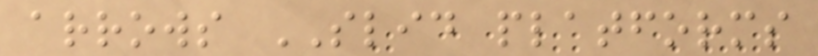arrows SLID platforms
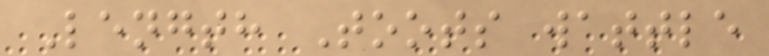Length Toots wattle
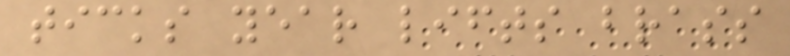ticks year lifts brass
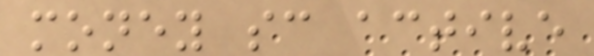money sc active
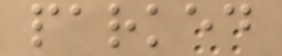parked
